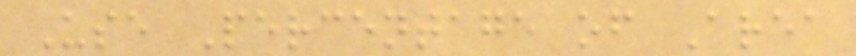Use Percentage of Area
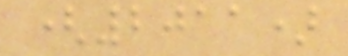(2011)
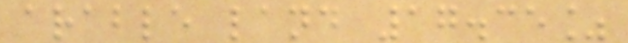arable land 17.35%
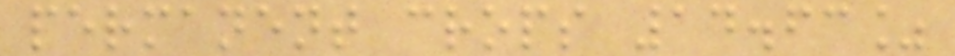permanent crops 14.63%
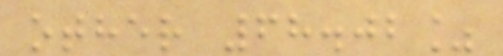other 68.02%
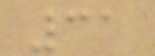31
